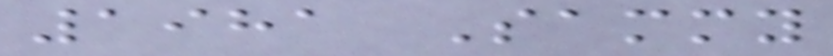1981 Sammy
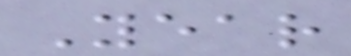Year
